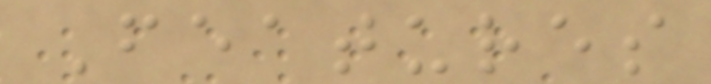Features
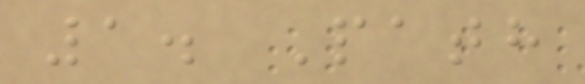1. Path
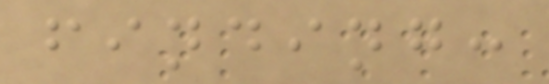finding:
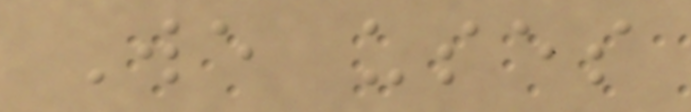We uses
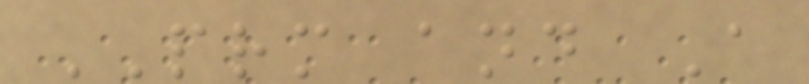PRM and A
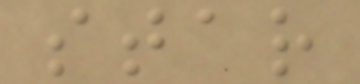star
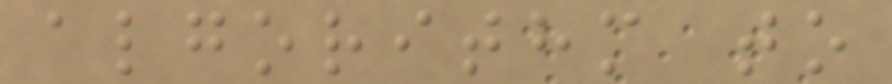algorithm to
